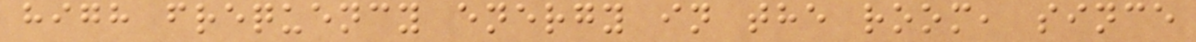high frequency energy in the room, since
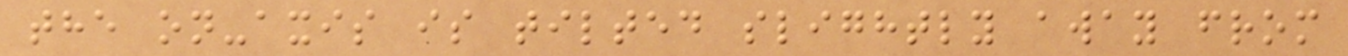the on-axis is tilted slightly away from
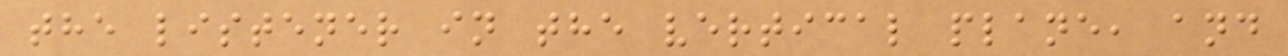the listener in the vertical plane, and
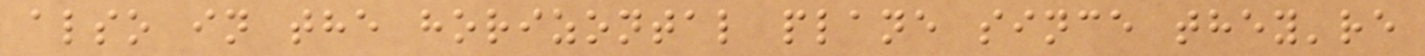also in the horizontal plane since they're
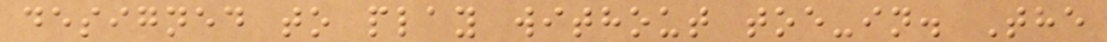designed to play without toe-in. The
